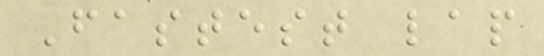Fastest lap
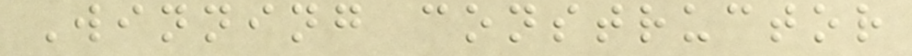Winning constructor
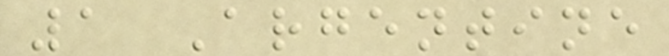1 Argentine
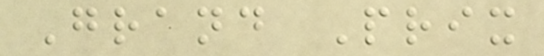Grand Prix
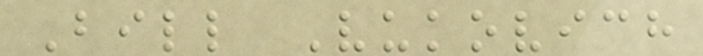Bill Vukovich
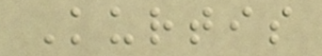Kurtis
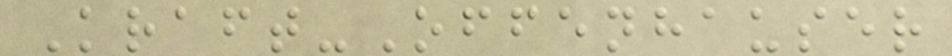Kraft-Offenhauser
